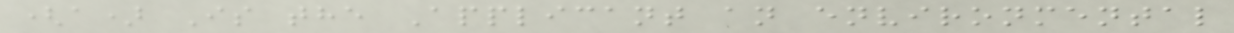(a) Is the Applicant an environmental
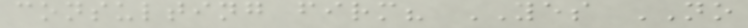consulting firm? YES NO
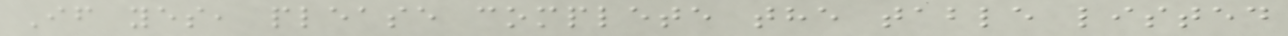If yes, please complete the table listed
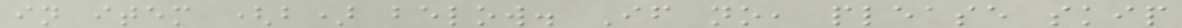in item (b) below. If no, please skip
